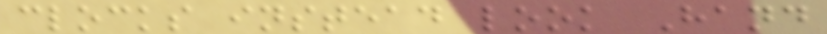clocks instead look Hand
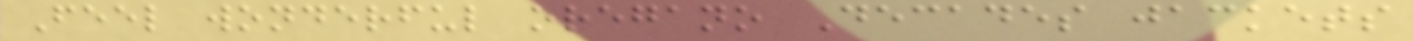Feel wonderful oregano Decades jackets
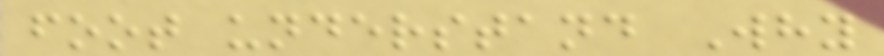foot understand Why
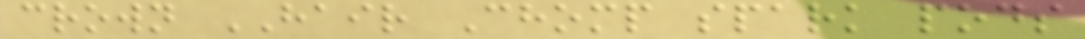crown HAIR Chomp spark pods
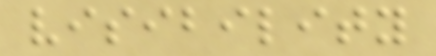visibility
